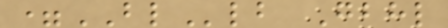=BLlb Gbhl
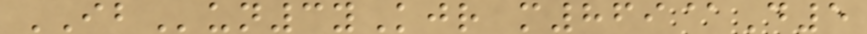IBun3yKjr m869@D5
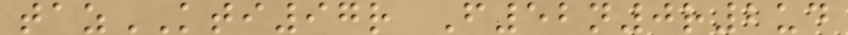tazKTI97r F52n0r2ud
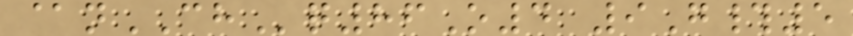@nCHq86O4 9G#5
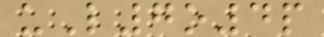uL7o4p
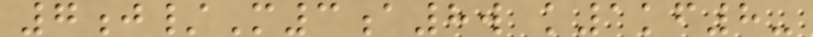7j/M3a8w k1kf8-
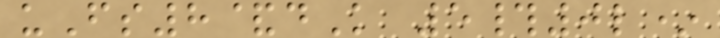uFs8&dK 5#0l*
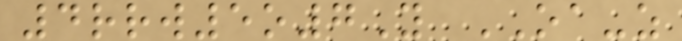4rrw5o7Y OA-z
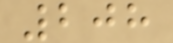208
